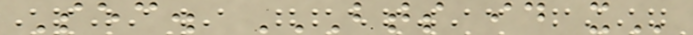Sec. BTS ID X
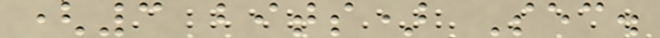(3 bits) Sec.
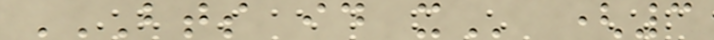BTS ID X (3
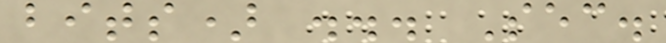bits) ... Sec.
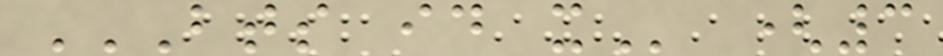BTS ID X (3
